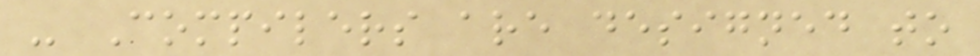- Compilers are designed to
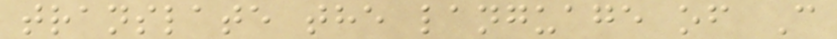translate the language of C
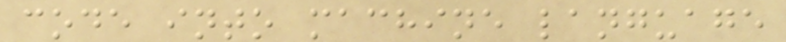code into machine language
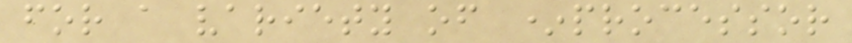for a variety of *processor
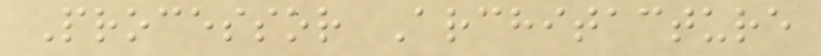Processor Architacture
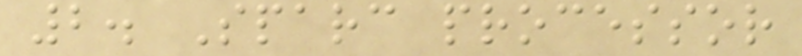2. Sparc processor
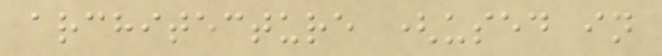architecture (used in
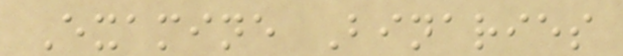Examine Binaries
